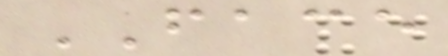FACE
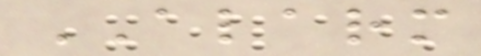ALARM
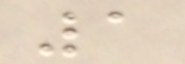1
